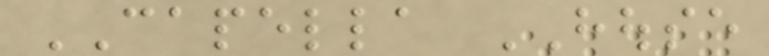CAPELLA HOUSE
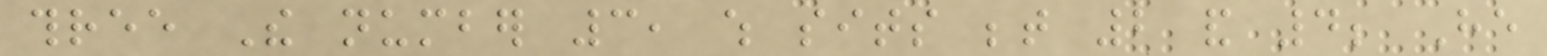three The number 3, which sits between 2 and 4; He
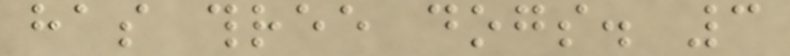has three dogs. 3
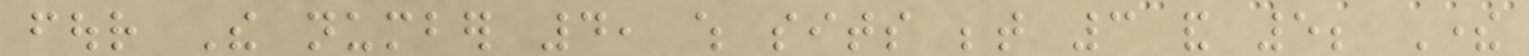four The number 4, which sits between 3 and 5; There
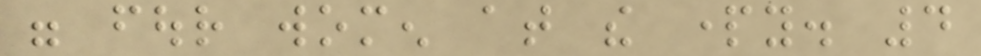were four women at the party. 4
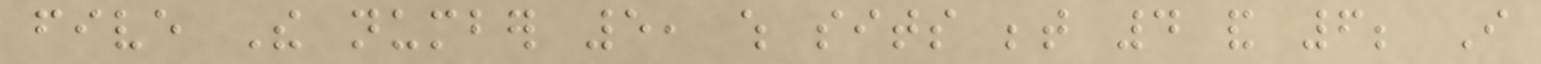five The number 5, which sits between 4 and 6; I
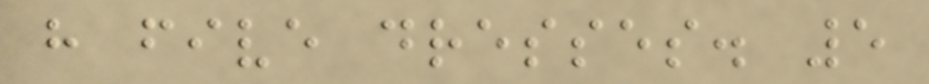have five dresses. 5
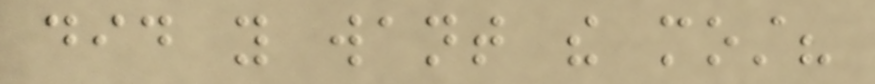did you want the most?
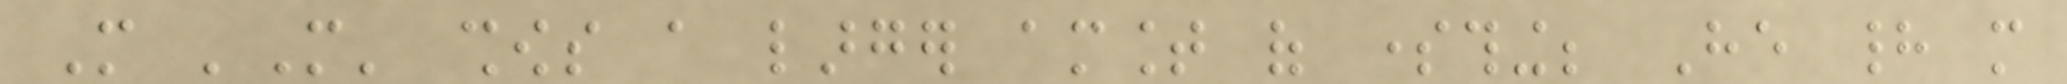More 'More' shows a larger amount of something; He had more
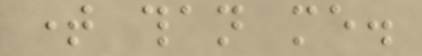time than me.
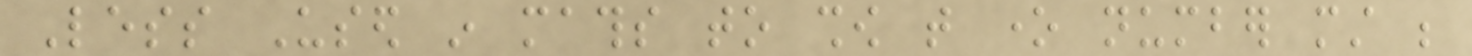Less Used in maths to show that one number must be
